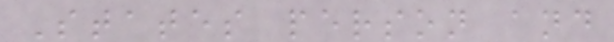States person and
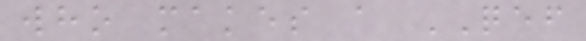who makes a QEF
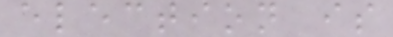election is
